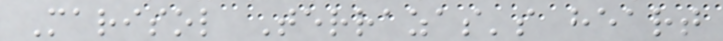Marisol Terrazas's heart
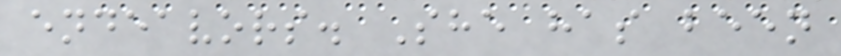endeavors. She has been
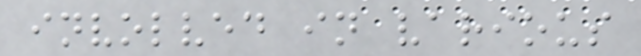involved in various
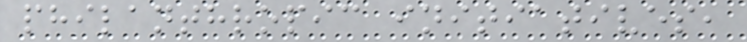philanthropic initiatives,
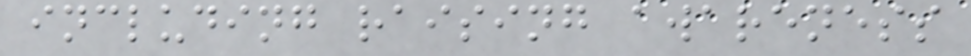including raising awareness
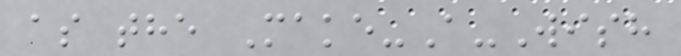as the Make-A-Wish
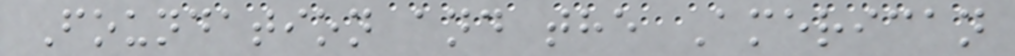Foundation and the American
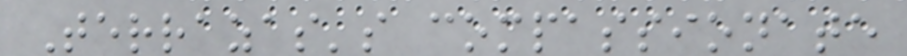Terrazas's compassionate
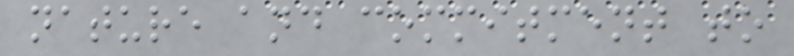nature and commitment to
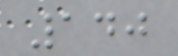140
